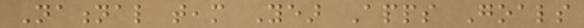National team Year Apps Goals
